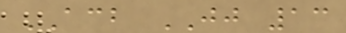ACB JJ 13
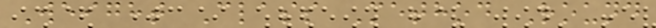Weight Class Method Round
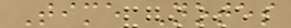Time Notes
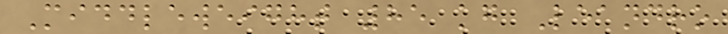Middleweight 85 kg Leandro
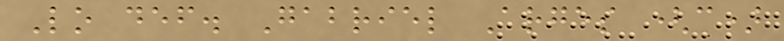Lo def. Gabriel Arges (c)
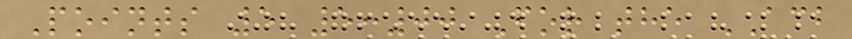Points 5 5:00 For the ACB
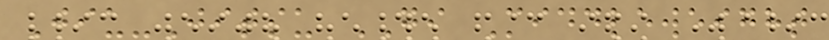Jiu-Jitsu GI Middleweight
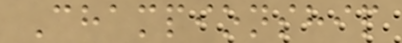Championship
